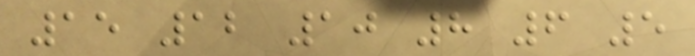15 12 10 8 6 5
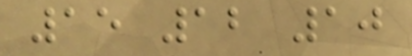15 12 10
